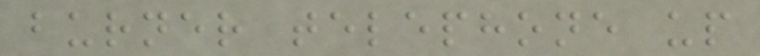burner telephone up
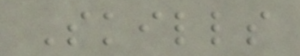Skills
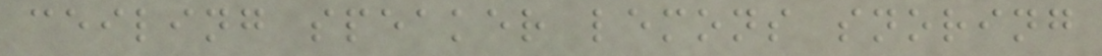ceiling speaker lemons snoring
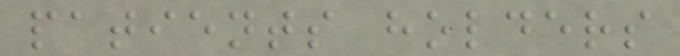patients holders
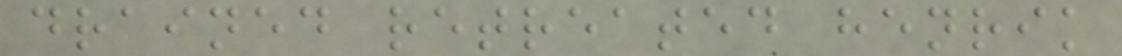drained retreated henrik
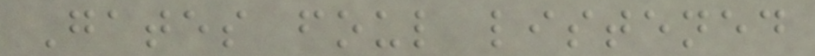Gates foul listened
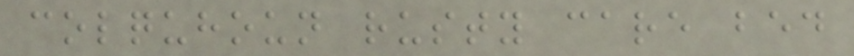colquhoun rusty care bed
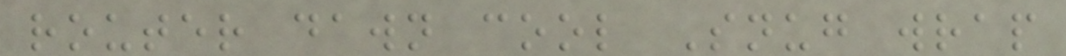router dawn cool Snug wrap
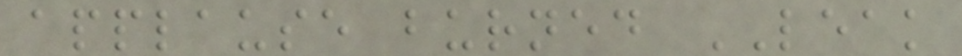applause burned LEAK
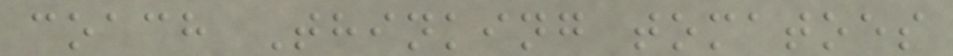coach Thinking tomatoes
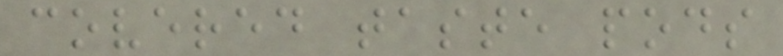covered taste pods
